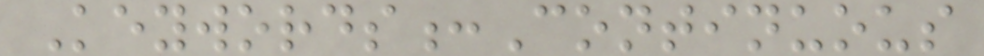Keywords:Continuous
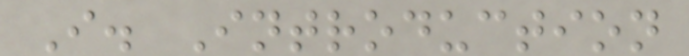I. Introduction
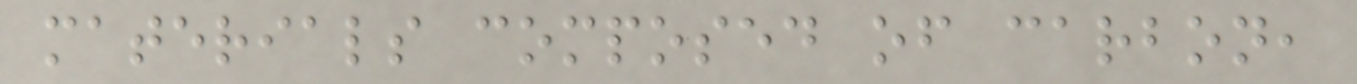materials composed of carbon,
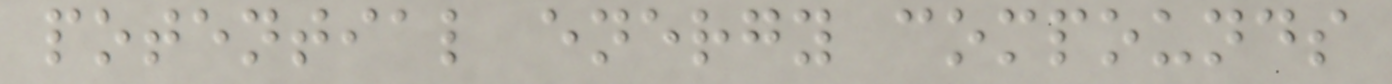potential energy compounds
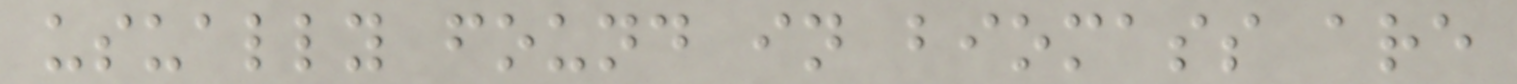usually found in biomass are
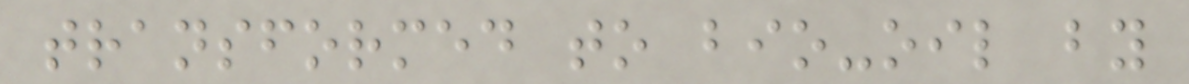transformed to bio-oil by
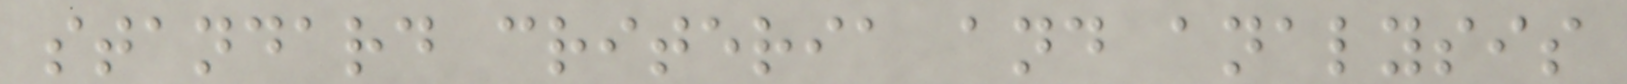standard criteria and analysis
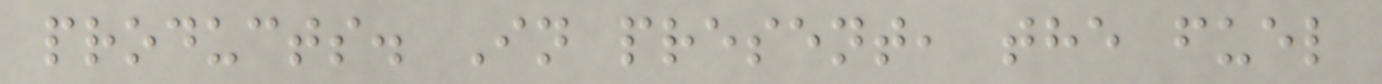products. In present, the fuel
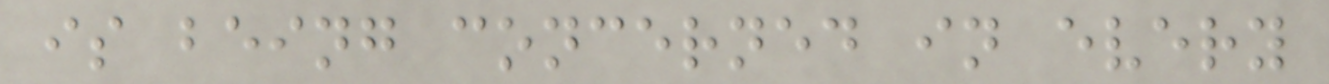is being concerned in every
